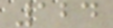124
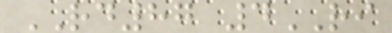RD87 4RI
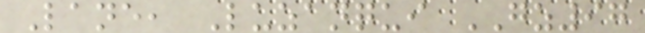Lane, Luzanqui GZ97
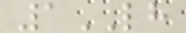1LH
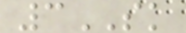3SK
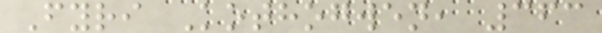Fyri Kothogwen, 363
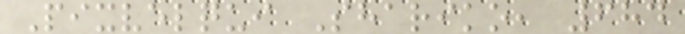Pixvelqui Shariko, 684
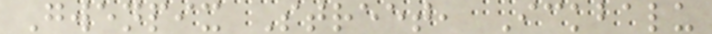Gwenpix Street, Ickbalu
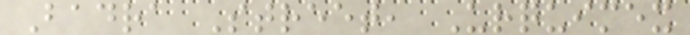Badra Street, Urquimex
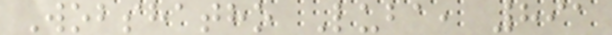Wobshatho Luba, 891
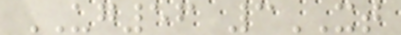UG56 3XT
